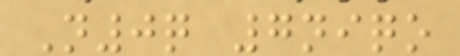N0q 7niqo
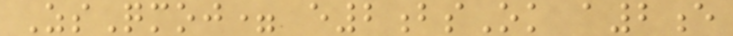ZsQmoj= e2bsOk a2e
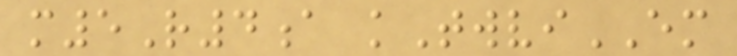m5R4a kTwviEM
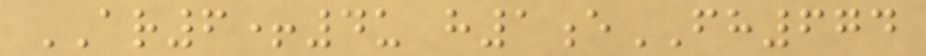AR6+4u h1eFH674
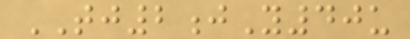TJ2jY40u
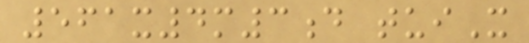561x4m3d tuiX
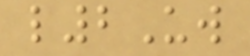l2Uw
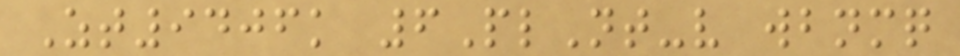Zt9406k 6PlNt-v wbnmq
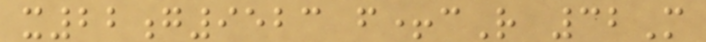x22g9523 f+cR 32M
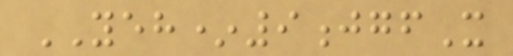YEH*9jgfX
